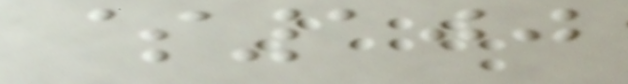$100
